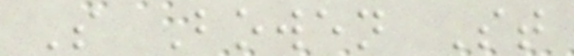S Bowen St
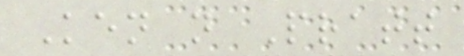Ken n Pratt
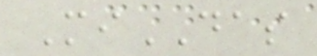MiDAS
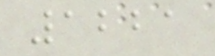1221
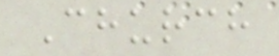Church
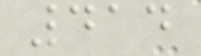414
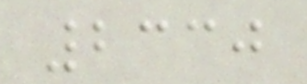2330
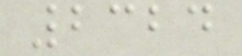2324
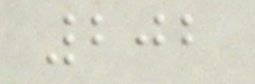202
